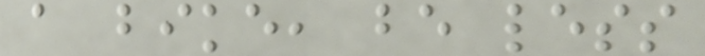a bike, be less
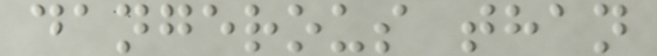dangerous than
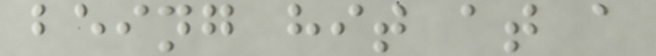being hit at a
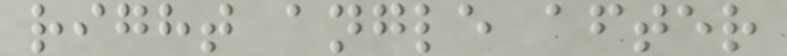right angle after
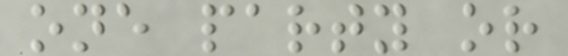one party or
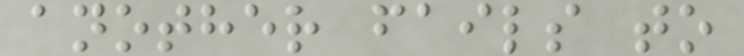another fails to
